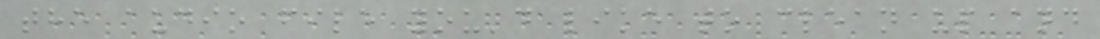the audio file you'd like to clean up and
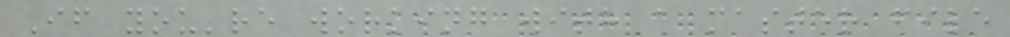If you're working with a master file
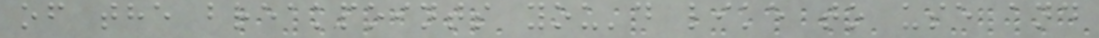of the breakpoints you'd like to use and
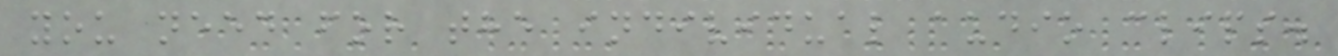you need for the individual audio clips.
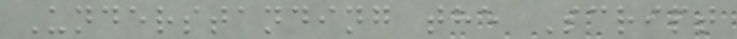Understanding the Script
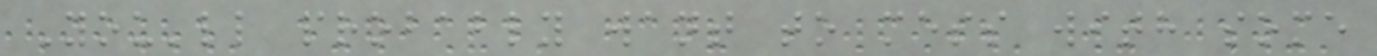You'll probably want to mess with some
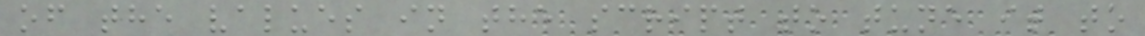of the values in the script to tune it to
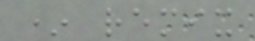* remix
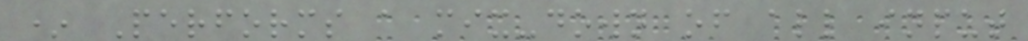* Performs a mix-down of all input
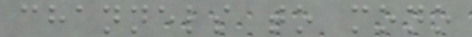channels to mono
